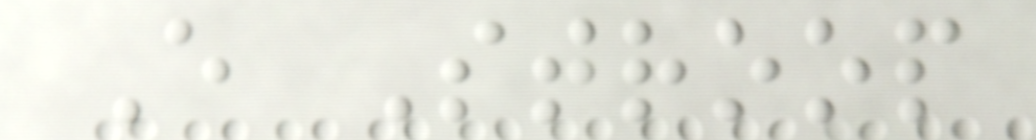E Stroop
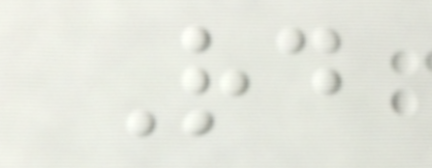Rd
